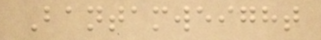Bantamweight
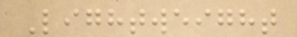Lightweight
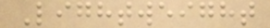Lightweight
